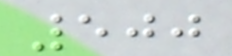500
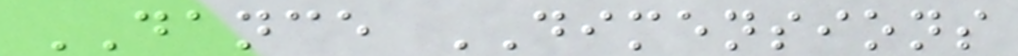DANCE DIMENSIONS
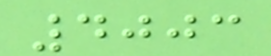4003
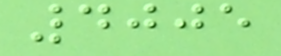4005
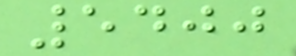5400
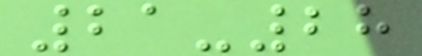21-28
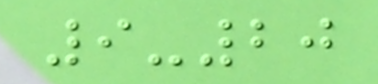9-20
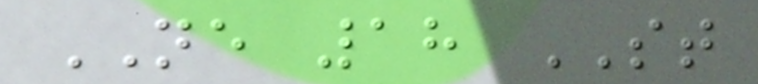NE 18 ST
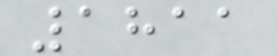1811
